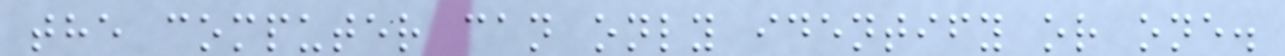the computer can only identify or one.
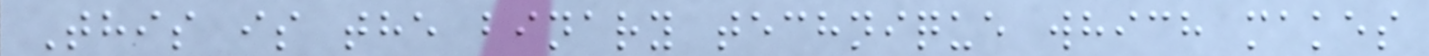This is the binary technique which makes
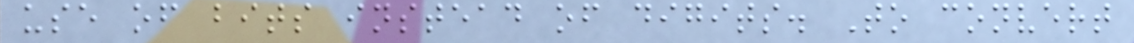use of bits instead of digits. To convert
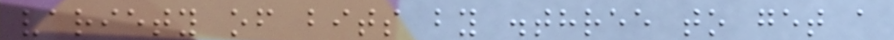variety of bits by .three to get a
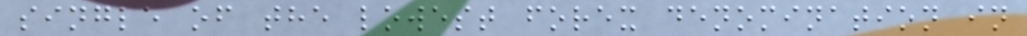single of the lowest forex denomination in
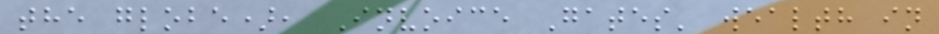the globe), Invoice Gates' wealth in
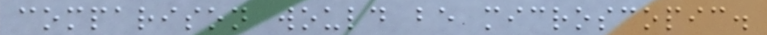comparison would be microscopic.
